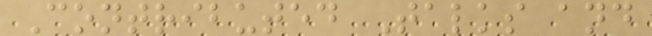Contributed Talks and
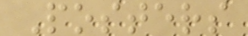Posters
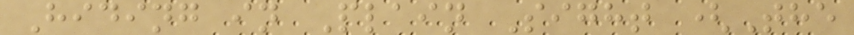Hiding in Plain Sight (The
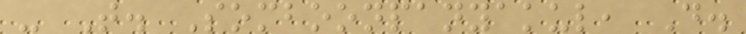- T. Somboonpanyakul, D.
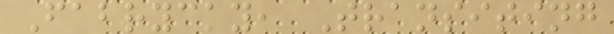Fabrycky, Transiting
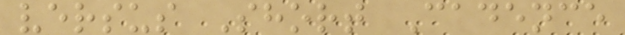versus Short Cadence
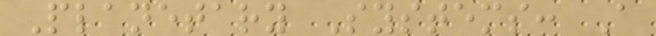Planetary Systems: A
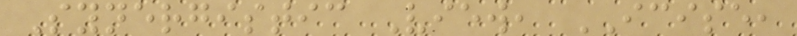Synergistic View, ICISE,
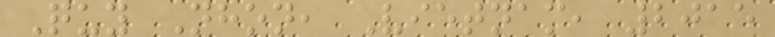Quy Nhon, Vietnam, 2015
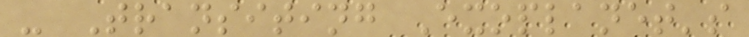- Transiting Exoplanet's
